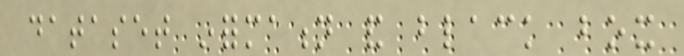dataset information and black box
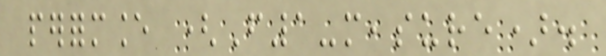performance (F1-measure).
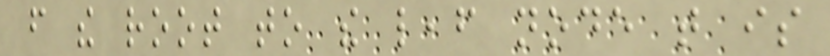from the root to the leaf node that is
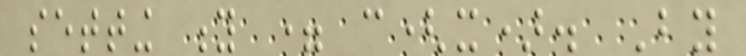setting y = c(x). By
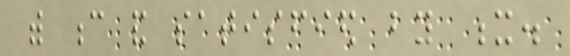with c and satisfied by x.
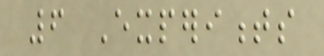6 Experiments
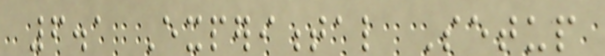6.1 Experimental Setup
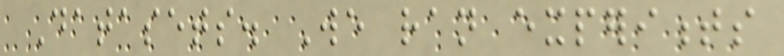Datasets. We ran experiments
